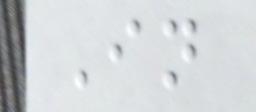In
